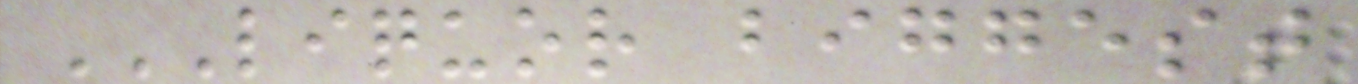LIQUOR BIGGEST
